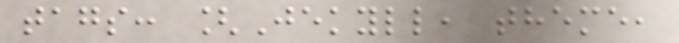tags: [Jekyll, theme,
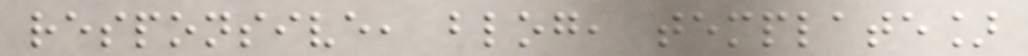responsive, blog, template]
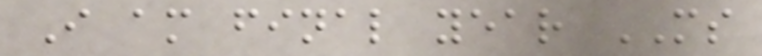I am final year MS
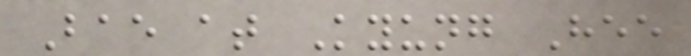Bae at Kyung Hee
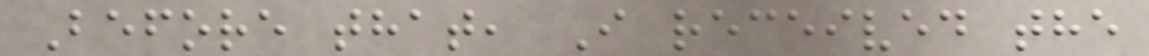Before that, I received the
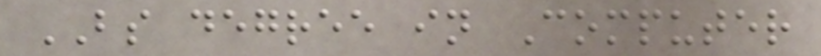BS degree in Computer
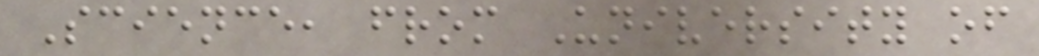Science, from University of
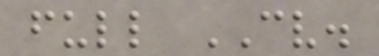full CV.
